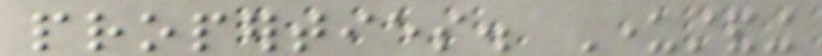properties. Understanding
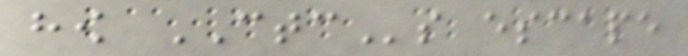how CTCs escape
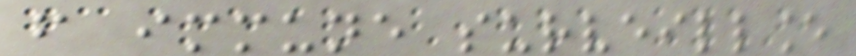from immune surveillance
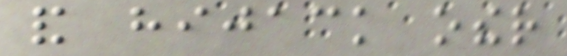and hijack other
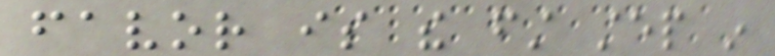favor is the first step in
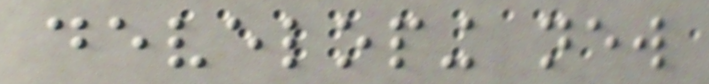developing new
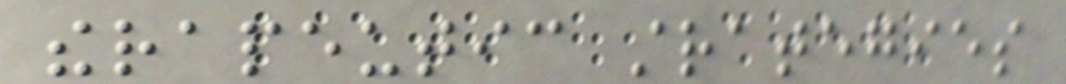therapeutic strategies
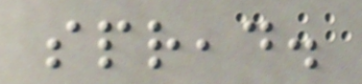spread.
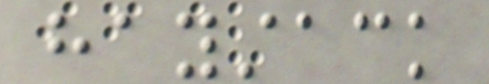haystack
